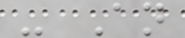- An
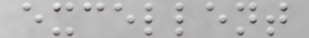excellent
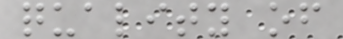quality of
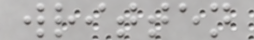written
